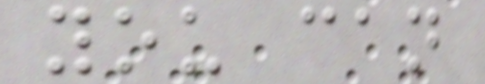you can
